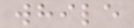while
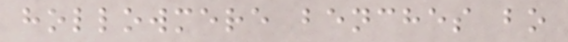hollowmere benches bo
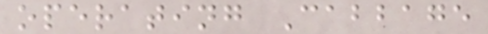operating Cabbage
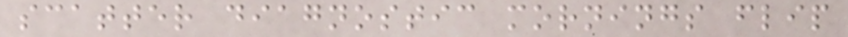scatter diagnostic mornings flip
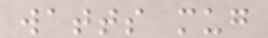watts mug
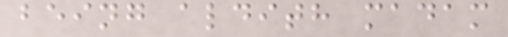being aldith madam
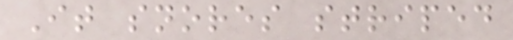It snores striped
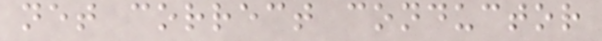net correct conductor
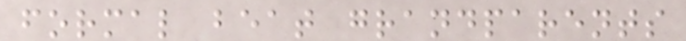formal beat grandparents
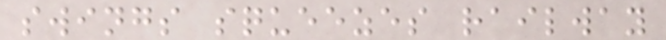swings squeezes railway
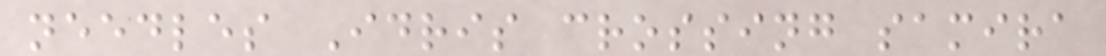needles Idris crossing samira
